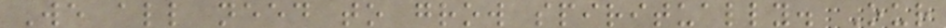We all need to grow spiritually. Our
